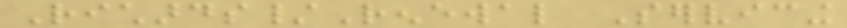Richards/Renewal Servicing
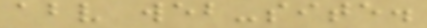above web-site.
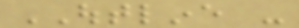OUTLINE -
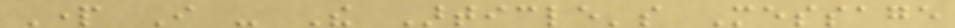Part I - The Article's Message
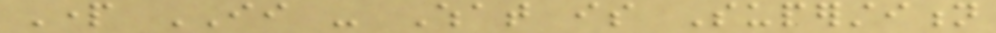Part II - What is Superstition
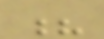?
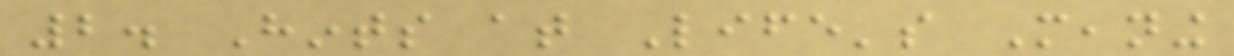2. Hints at Life's Meaning
